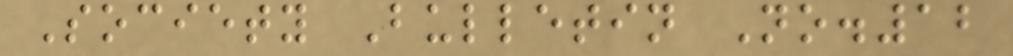Society Bulletin No.12
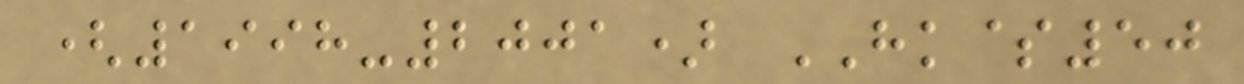(1998-2001) HK$50
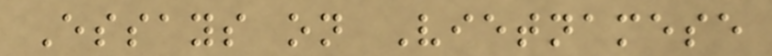Essays on Vietnamese
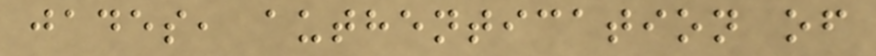jades, authentication of
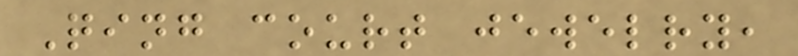Qing court jewelry,
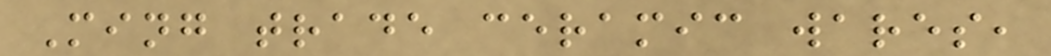Ming trade ceramic wares,
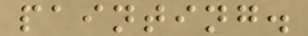painting.
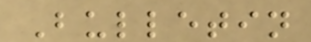Bulletin
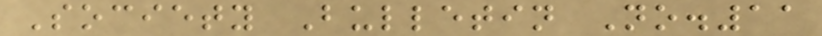Society Bulletin No.11
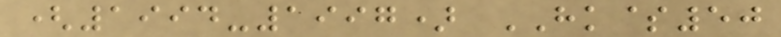(1994-1997) HK$50
